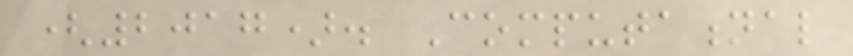(2017). Computational
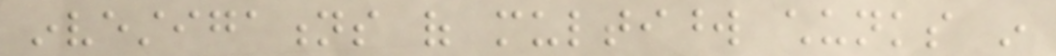investigations of multiword chunks in
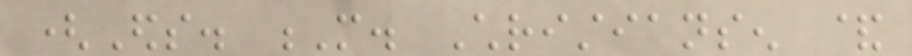(Eds. M. Christiansen &
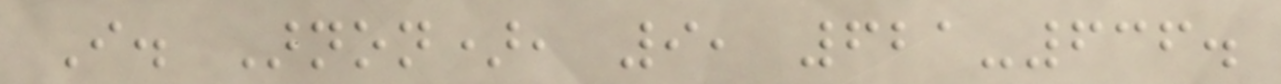I. Arnon), 9, 621-636.
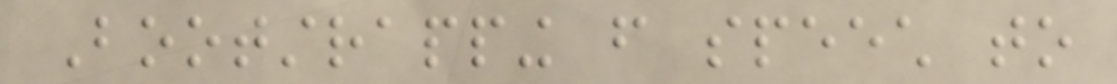Bootstrapping from speech to
